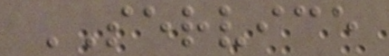SERVICE
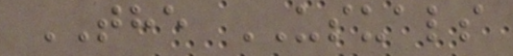THE USUALS
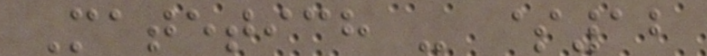Matetich - $12
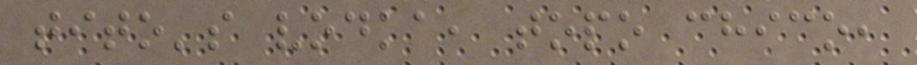tito's vodka, topo chico,
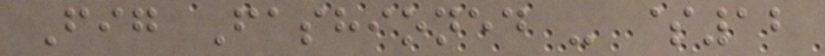Fig Fashioned - $12
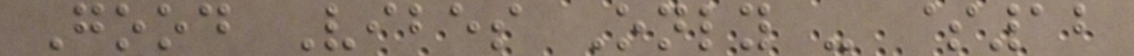Good Vibes Only - $12
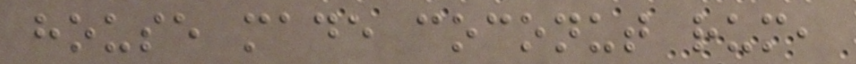house made coconut rum,
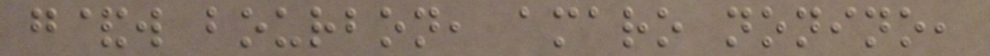g&w bourbon, amaro nonino,
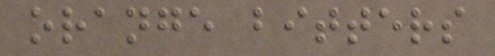orange bitters
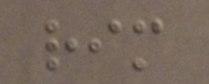rim
